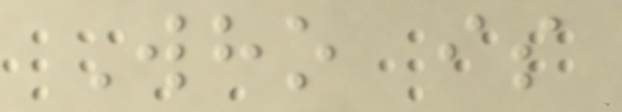Who is
